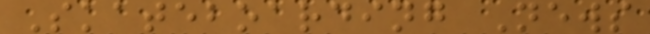Skateboarding News
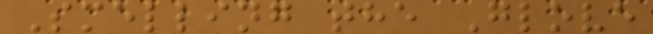Smelling the Glove
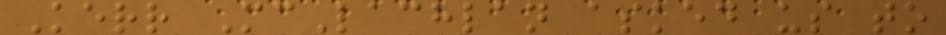Kerr McLachlan asked us to
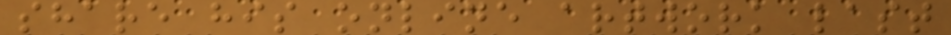share his online artwork last
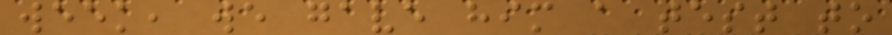week, we gave him a test to
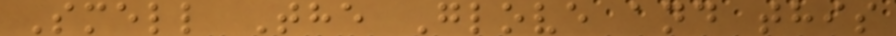Smell The Glove and this
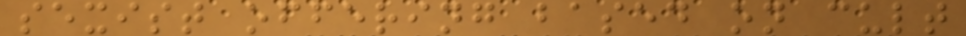sexist offering based on cult
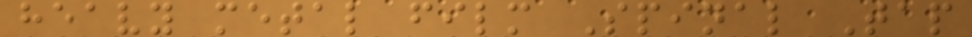heavy metal film Spinal Tap
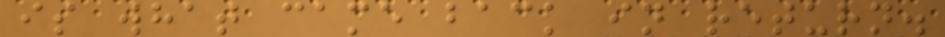is what came back in return.
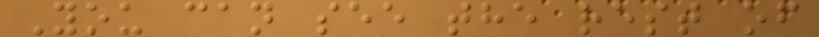You can see the rest of
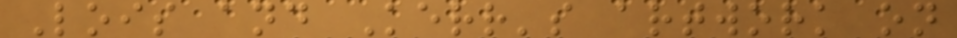Lois and Kerr's artwork on
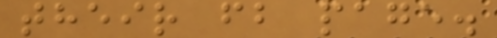their fb page.
